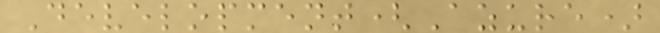Development(Azure)
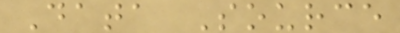Data Source
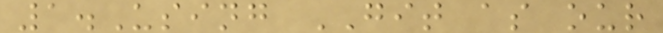1.Using GIT as our
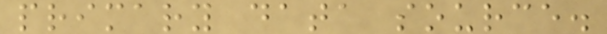primary data source.
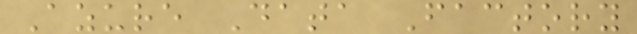Azure Data Factory
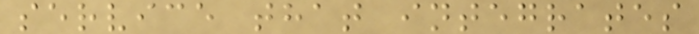service that integrates
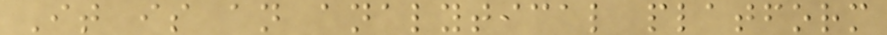It is an analytical platform
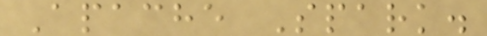Apache Spark.
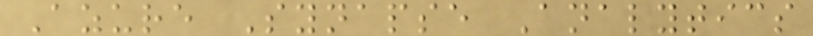Azure Synapse Analytics
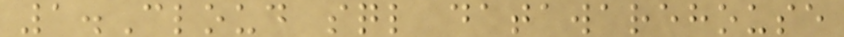1.Cloud sql datawarehouse
